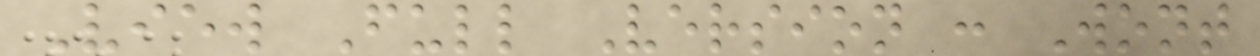View Full Version : Wont
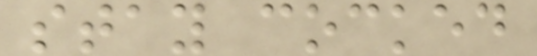stay cocked
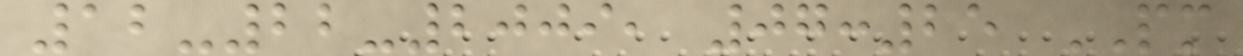12-22-2009, 07:25 PM
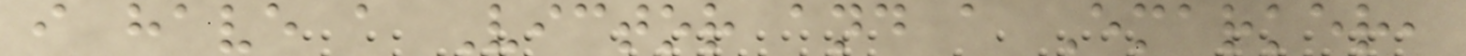i have a Victor and a Emarker,
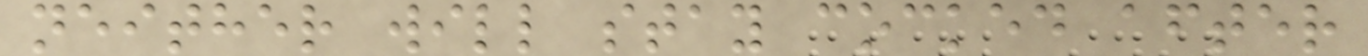neither will stay cocked after
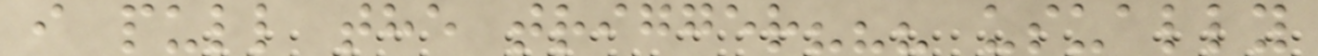i pull the trigger??? usually
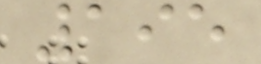195
